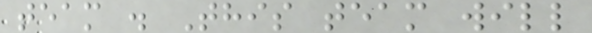team . This team will
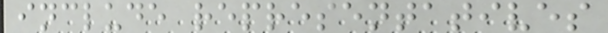include representatives
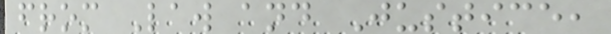from Law and Justice,
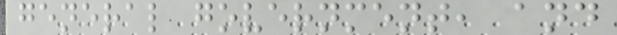general government, and
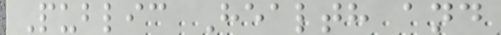Public Health and
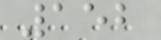152
